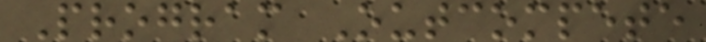Program Outcompete
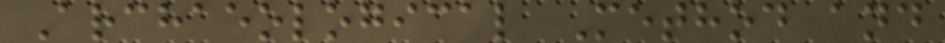Archaeological Method and
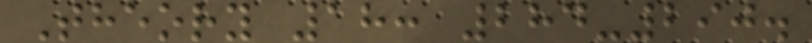Theory 18: 284-290.
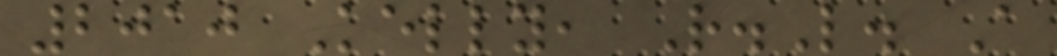2010 Kelly, R.L. A
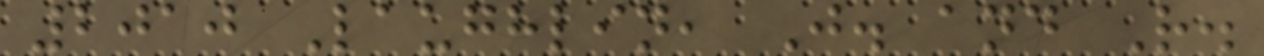2010 Laughlin, J. and R.
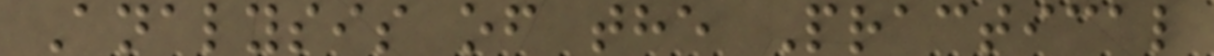Analysis of the Practical
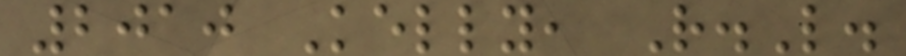2010 Kelly, R.L.
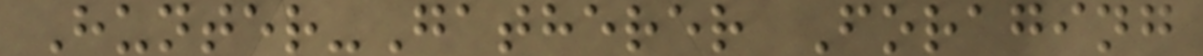Hunter-Gatherer Foraging
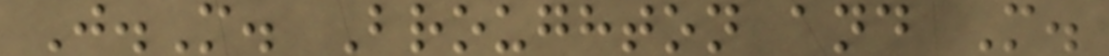J.M. Broughton and M.
